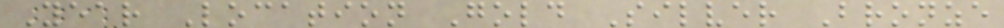Year Location Gold Silver Bronze
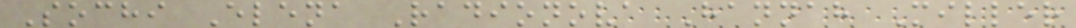Sochi Elena Radionova Hannah Miller
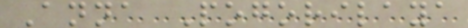Anna Pogorilaya
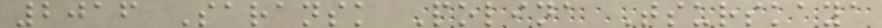2016 Saransk Polina Tsurskaya
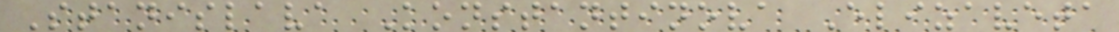Stanislava Konstantinova Elizaveta
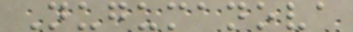Nugumanova
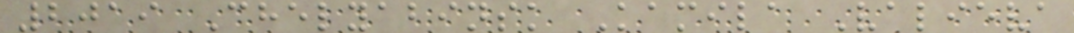2019 Chelyabinsk Kamila Valieva
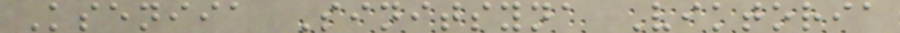Kseniia Sinitsyna Viktoria
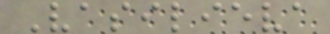Vasilieva
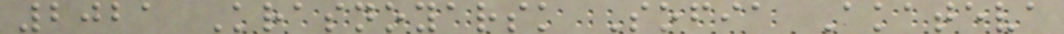2021 Krasnoyarsk Sofia Akateva
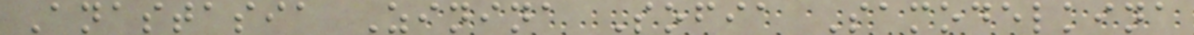Anastasia Zinina Sofia Samodelkina
